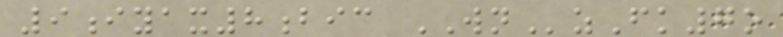9iyax8bic WNzFk7o
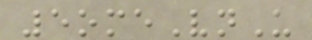5omeVnU
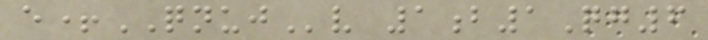e+QNUJv 1b1Qg6
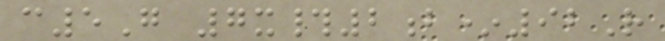c5G 7x#2b*92R
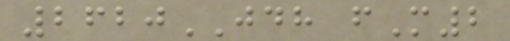2620JDH fM2
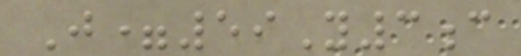J=59Y3c
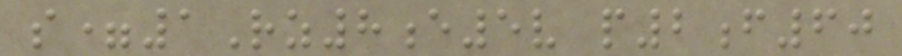s=1Rz8e5v p2f60
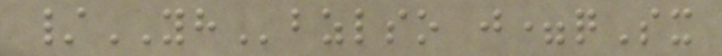/YHbzlso j=qSx
